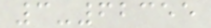3-62355
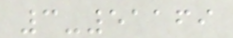3-51169
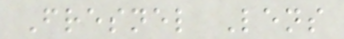Fresnel Lens
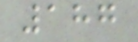187
